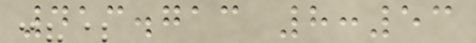413.713 8:53
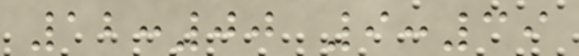12:00 9:39
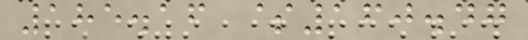185.16 $160.47
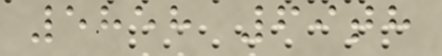5858 69th
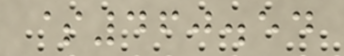$460.54
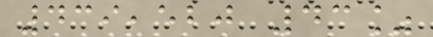439,520 43%
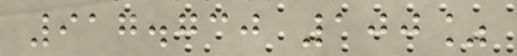917.730 100%
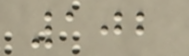102
